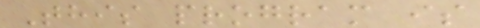This program is
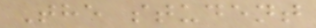The student
